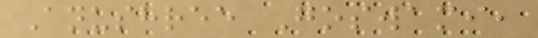Anushree Goswami,
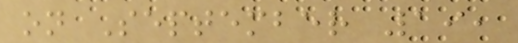on September 19,
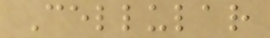Cellular
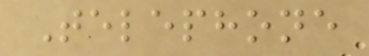Telephone
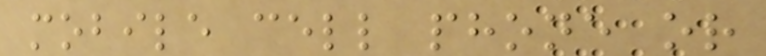mobile cell phone or
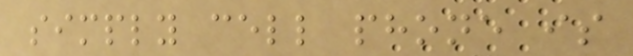simply cell phone is
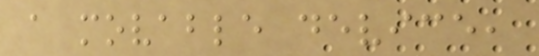a movable device,
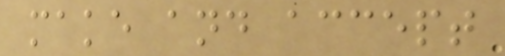make and accept
